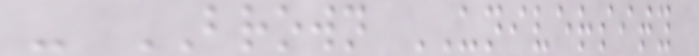- BROWN UNIVERSITY
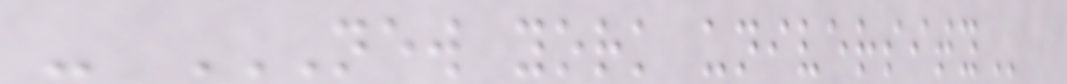- NEW YORK UNIVERSITY
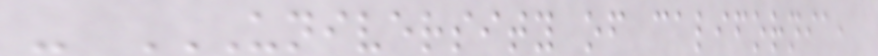- UNIVERSITY OF CALIFORNIA,
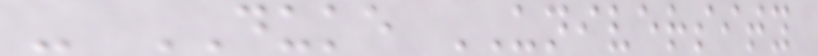- DUKE UNIVERSITY
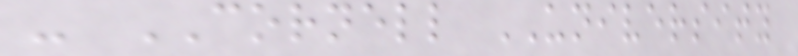- CORNELL UNIVERSITY
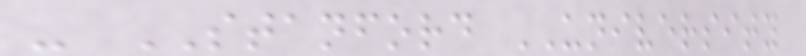- STANFORD UNIVERSITY
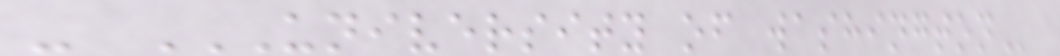- UNIVERSITY OF WASHINGTON
